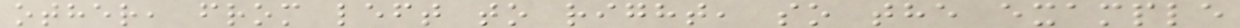other, from left to right, so the example
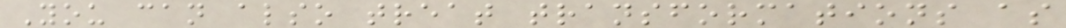You can also treat transformations as
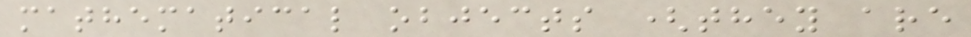mathematical objects (they are
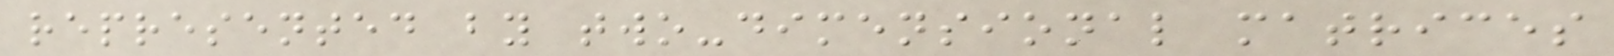represented by two-dimensional matrices
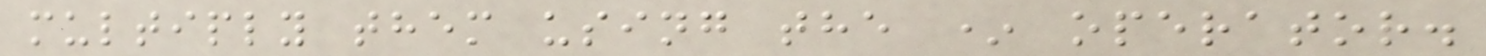multiply them using the * operator.
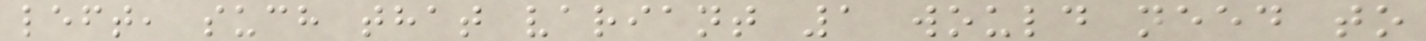left, such that variant 1 would need to
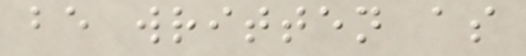be written as
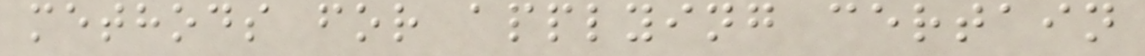methods for applying certain
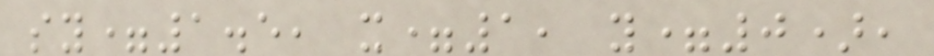sy=1.5, x=1, y=0),
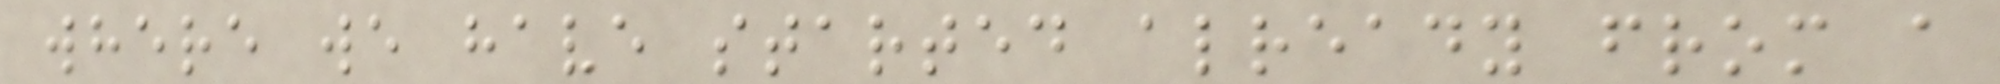where we have started already from a
